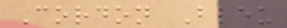Cordon Bleu
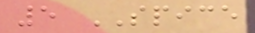5 SPICE
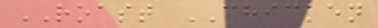ROAST CHICKEN
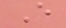E
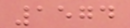1574
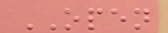OPEN
